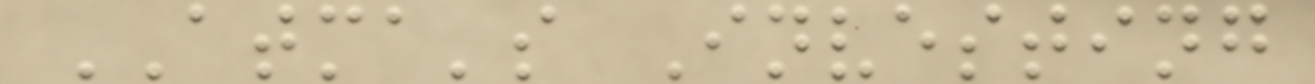ATMA's Investing
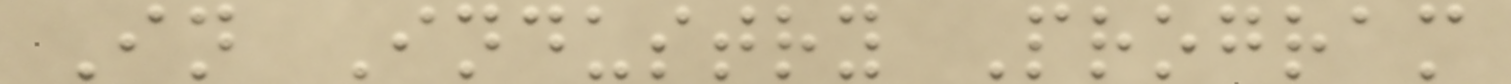In Industry Program
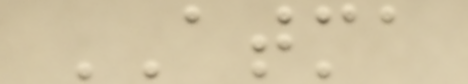ATMA
